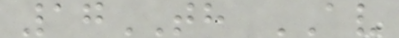17TH AV
